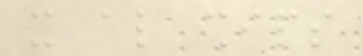it also ships
